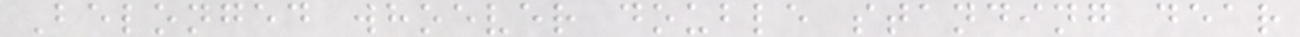Belonged whoever double standing dear
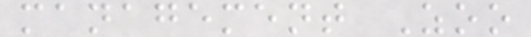management Zoo
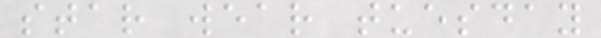star wear tuesday
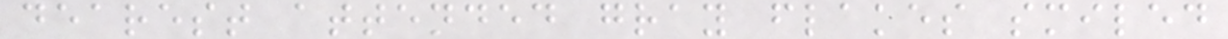dearest attended gray flakes smiled
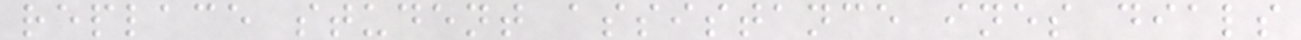replace student assistance ines dials
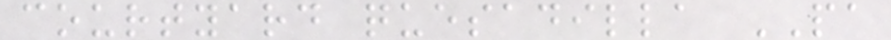courtyard quesadilla PA
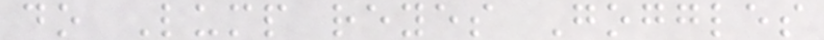do Lump reyes Goggles
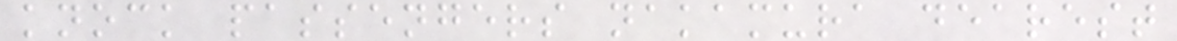knock passengers nakamura dearest
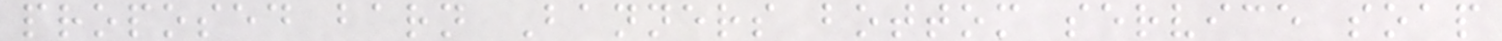proposed barn Banners bottom service soap
